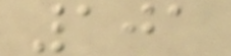101
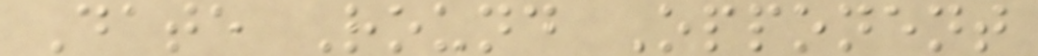Date Round Opponent
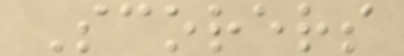Scorers
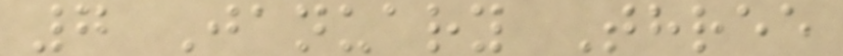7 January Three
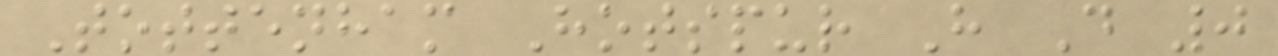Tottenham Hotspur H D 0
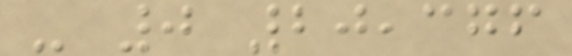- 0 20,376
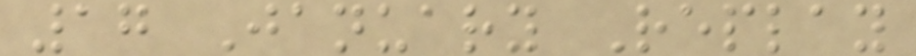17 January Replay
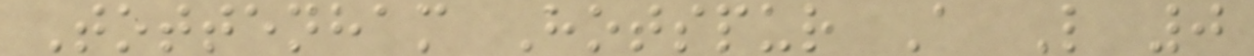Tottenham Hotspur A L 0
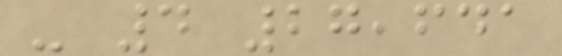- 4 27,641
